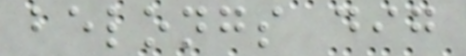belongs dig
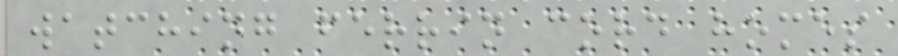watching ferrin cord homes
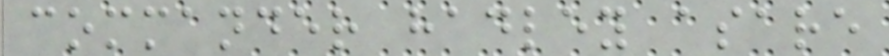commander hadley asare
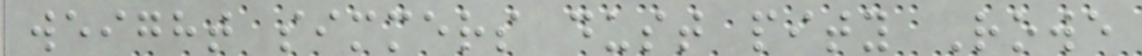weight simmers dust pity Rowe
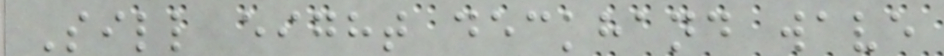Sill eight deckhand wave
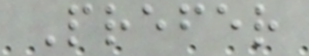Prefer
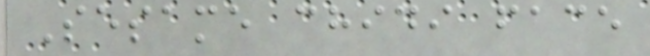Sesame chidi face
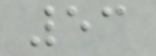53
